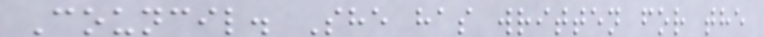Council. She has written for the
